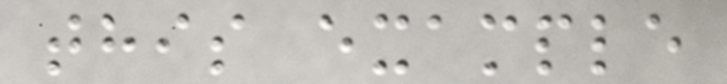this example
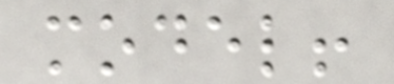model!
